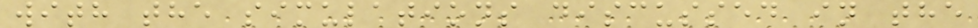with the simulations discussed in the
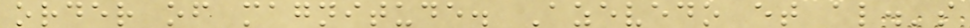order of magnitude. Azevedo et al.'s
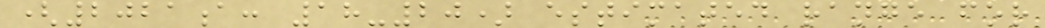(2021a: 18-20) estimated range for
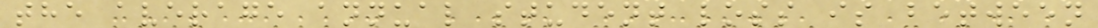the average annual student loss is between
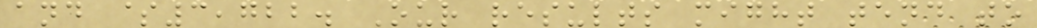and $3,722. Our results might tend to
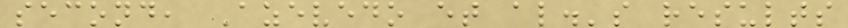second, Azevedo et al.'s results
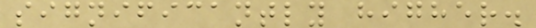significantly higher.
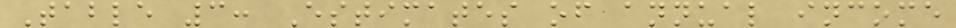Table 3: Estimates of annual income
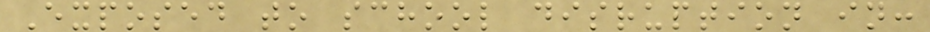Exposed to school disruption in:
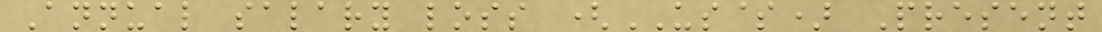Annual salary loss (US$) Present
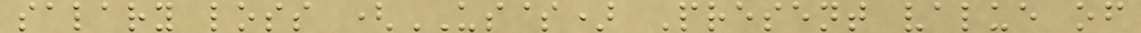salary loss (US$) Present value of
